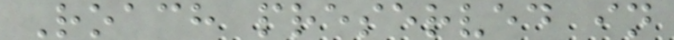Roach preserved in
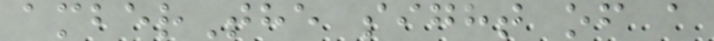amberThe sight of a
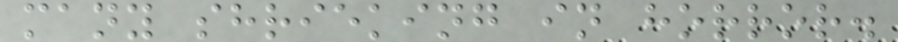many shrieking in horror.
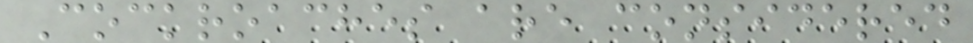Cockroaches are considered
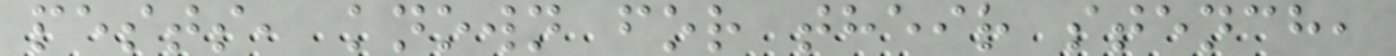pests, known for their stench,
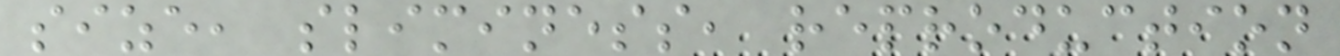size, sliminess, reproduction
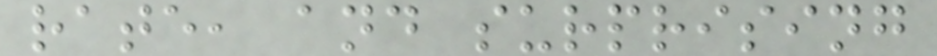rate, and surprising
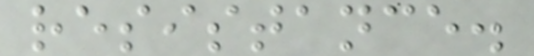resistance.
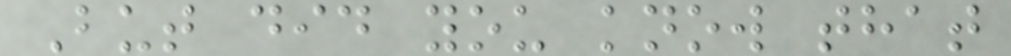But did you know that
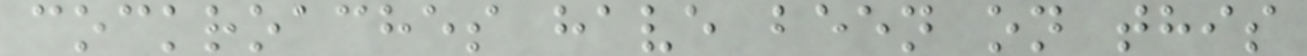cockroaches have been on this
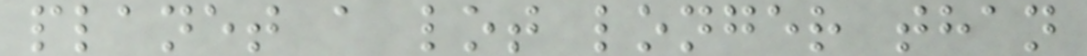planet a lot longer than
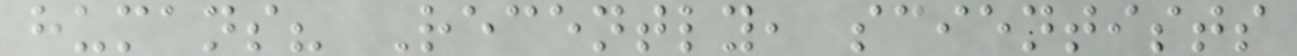humans? Recently, scientists
